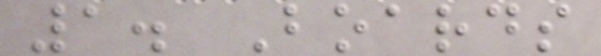1. Boards
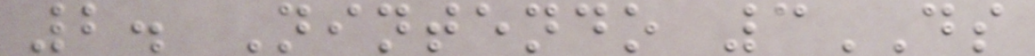2. Nintendo 3DS
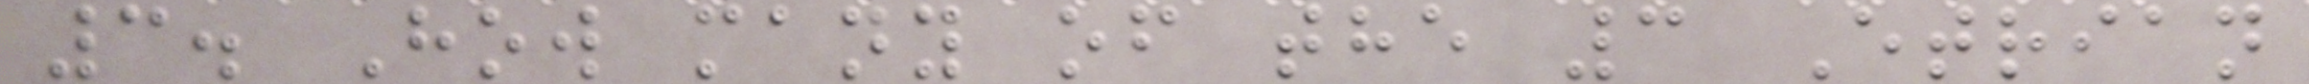3. How many of the 3 Etrian
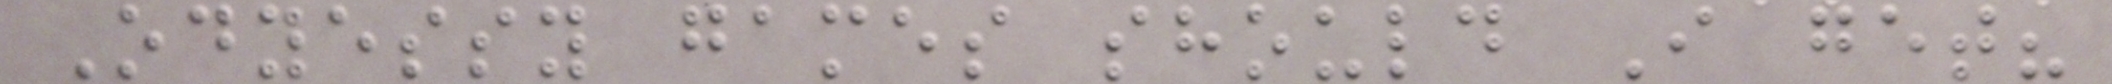Odyessy games should I get?
